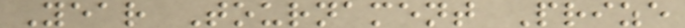Year Tournament Prize
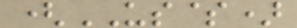(US$)
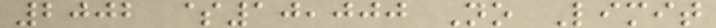2002 $10,000 No Limit
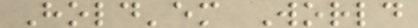Hold'em World
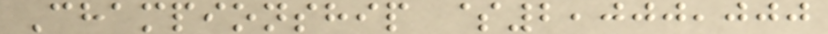Championship $2,000,000
